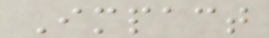Impact
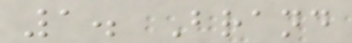1. Brand
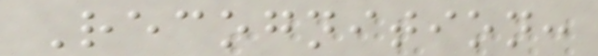Recognition:
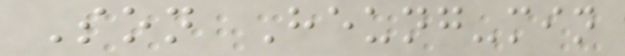Son Heung-min
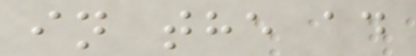in the ad
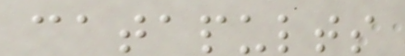catapults
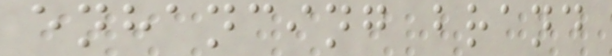enhancing brand
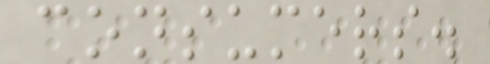consumers.
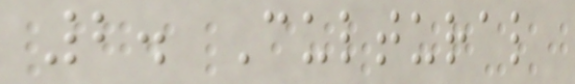2. Cultural
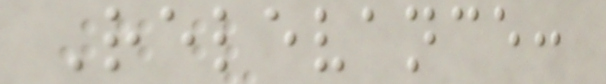Relevance:
